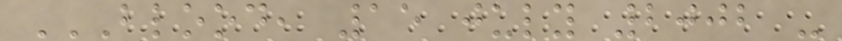BLOOD, 15 JULY 2002 -
